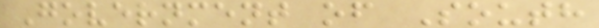Government of South
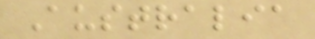Australia
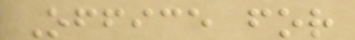Office for
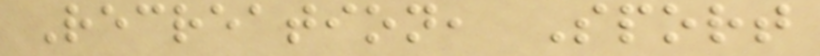Recreation, Sport
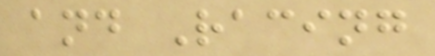and Racing
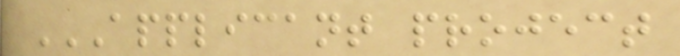APPLICANT PROJECT
